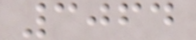3064
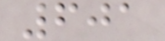601
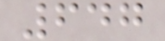647
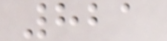821
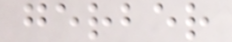gerber
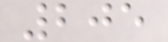205
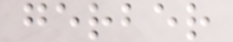gerber
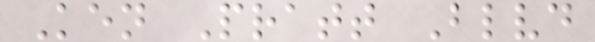Ken Pratt Blvd
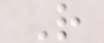R
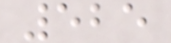525
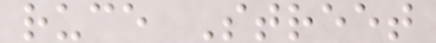ruce Street
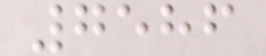7586
